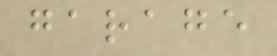garage
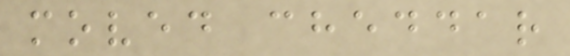moved cheddar
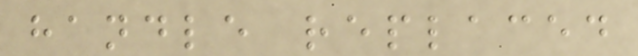handle replaced
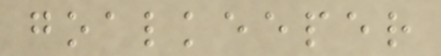goalkeeper
